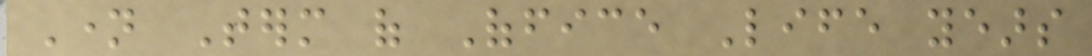Name Term of Office Life years
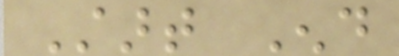Start End
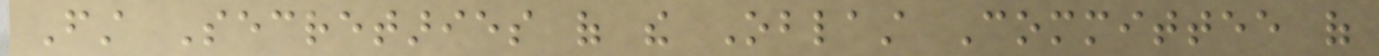First Secretaries of the Oblast Committee of
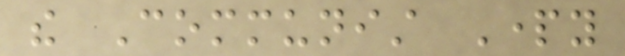the Communist Party
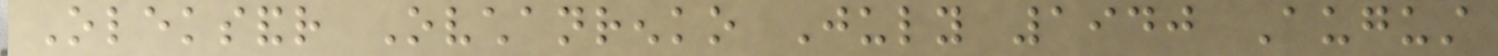Oleksandr Ovchanrenko July 1940 August
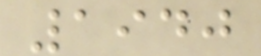1940
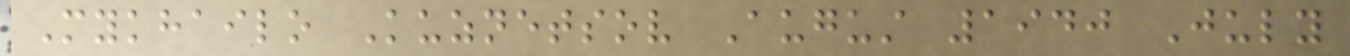Mykhailo Kuznetsov August 1940 July
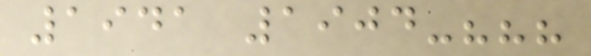1941 1904-???
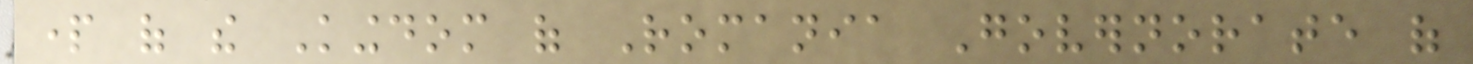part of the Kingdom of Romania Governorate of
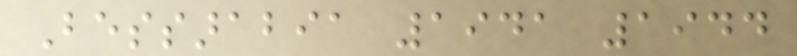Bessarabia 1941 1944
